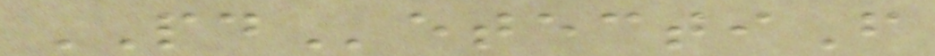PDetectiF
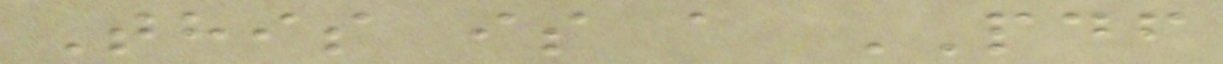This is a PDF
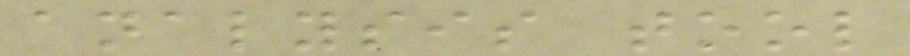analysis tool
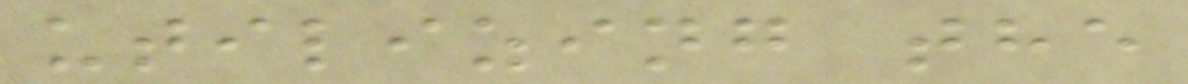utilizing the
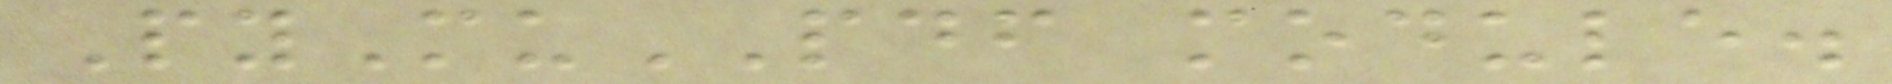PyMuPDF module.
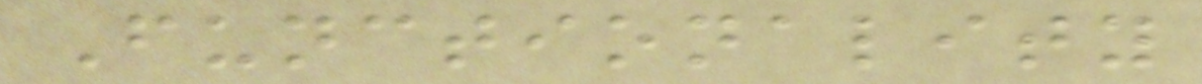Functionality
